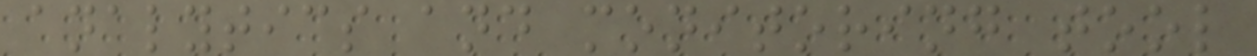analytics and monitoring tool
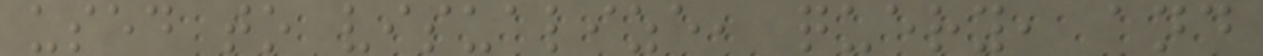used to visualize, query, and
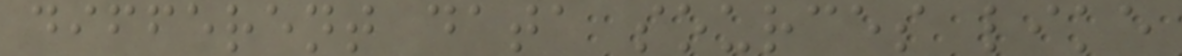different data sources like
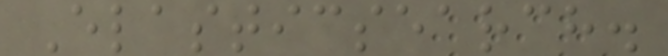Elasticsearch.
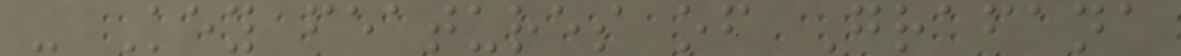- Key features of Grafana
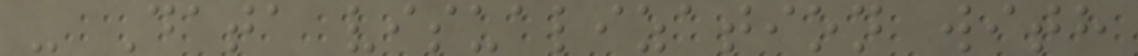- Data visualization with
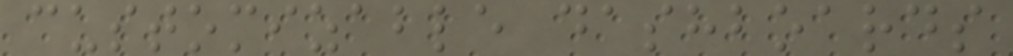customizable dashboards
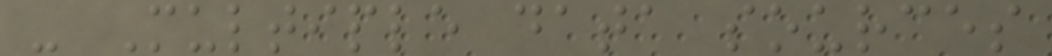- Multiple data sources
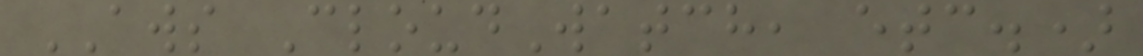AWS CloudWatch, etc.)
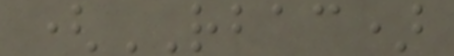(RBAC)
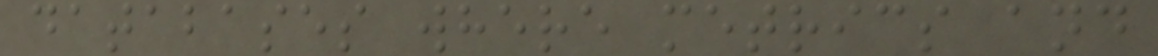databases where metrics and
